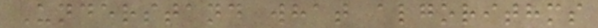Understand what algorithms
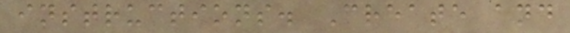instructions. Create and
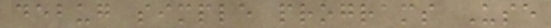debug simple programs Use
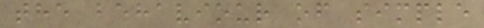the behaviour of simple
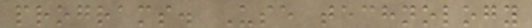programs. Use technology
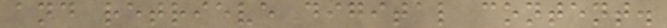and retrieve digital content.
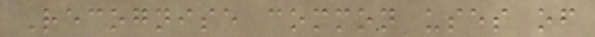Recognise common uses of
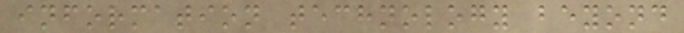information technology beyond
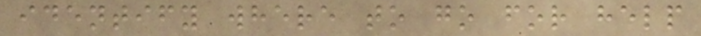identify where to go for help
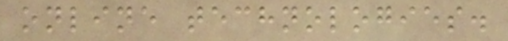online technologies.
